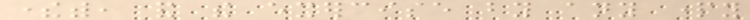therewith, and the exercise by any party
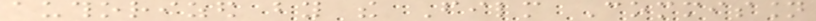authorized by the Film Commission
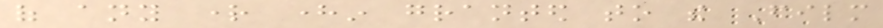of any right herein granted to the Film
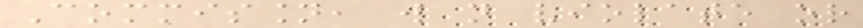Commission, will not violate or
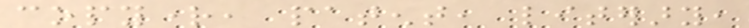copyright, patent, literary,
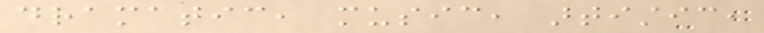dramatic, music, artistic,
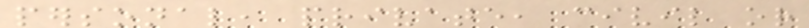personal, private, civil or
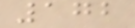172
